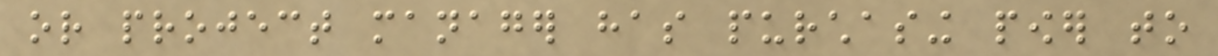or project manager has purchasing power to
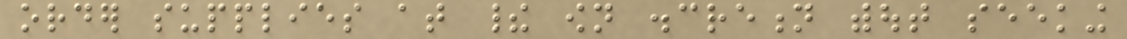order supplies at their own discretion without seeking
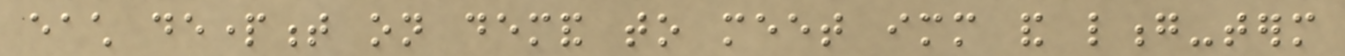each department on demand to meet immediate and long-term
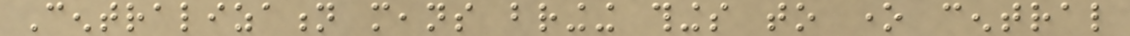Centralization means bringing things to one central
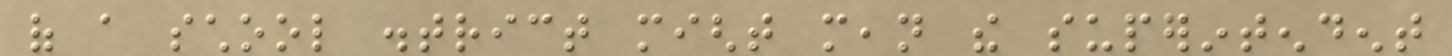of a school district might mean the superintendent
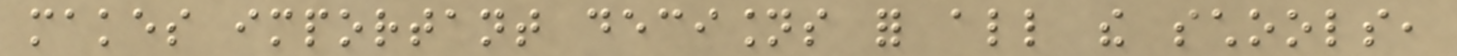makes important decisions for all the schools,
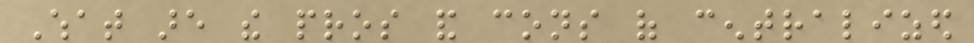What are the pros and cons of centralized
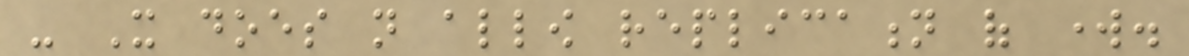- It does not allow replication of work.
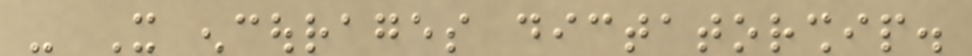- It encourages dictatorship.
